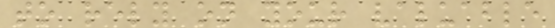to rely on your valuable
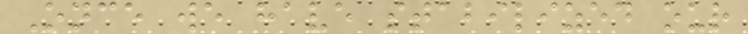Once we have stabilized our
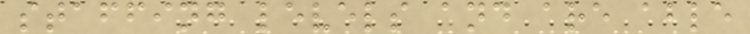staffing levels and are able
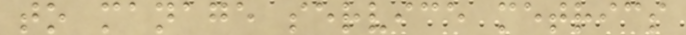to manage service metrics
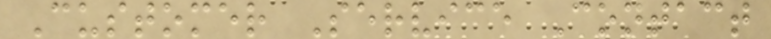Customer Service Contact
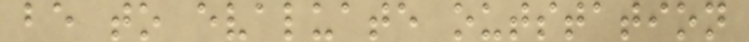be to evaluate outstation
